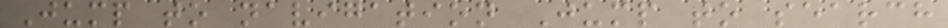Jump to navigation Jump to search
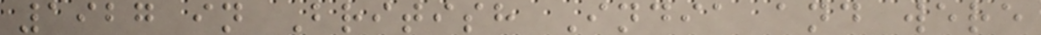1927 in British India and were
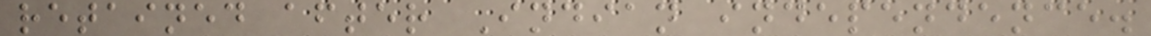retained after Indian independence.
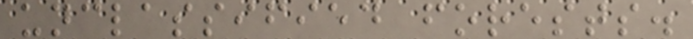unclassified forests.
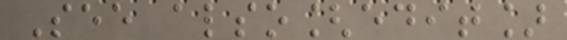See also[edit]
